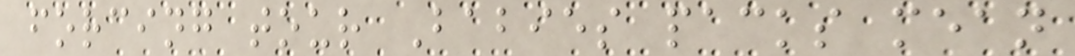forcing tour Babies packs mean
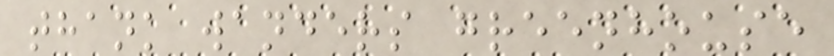thank wanders greenhouse
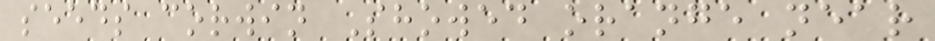seeds corwin Showed orange near
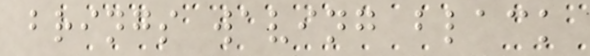brings waving black
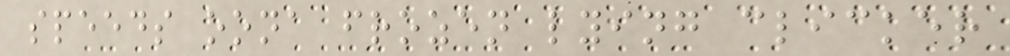speeds oona frozen lying clicker
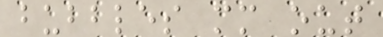bubbles mm out
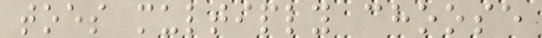toes multiply choose
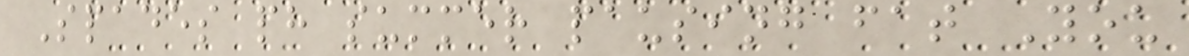Spades ph summer pausing fat You
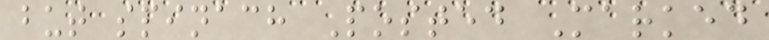but spinach Posted Marked
